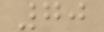70
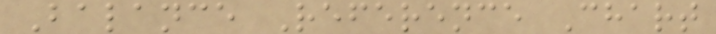Balance Reference Chart
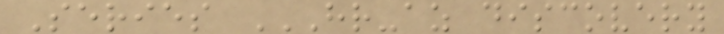Series HR-AZ DISCOVERY
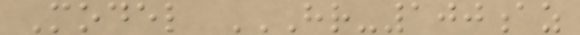Model HR-100AZ
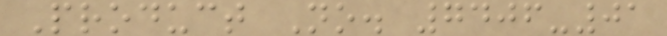Product No. 7406-01
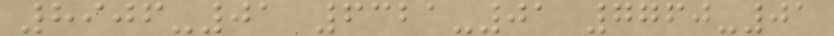8906-01 6321-01 7760-01
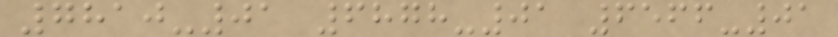7810-01 6878-01 6566-01
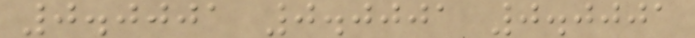0.0001 0.0001 0.0001
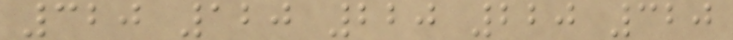320 120 220 220 320
